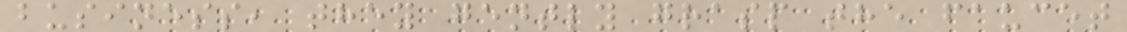business, they gently grasp the faucet
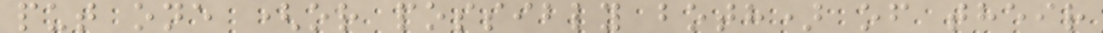put one (or possibly both) of their
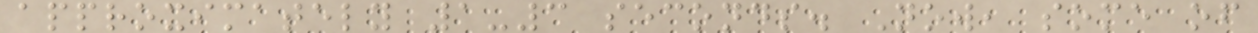approximately 1-3 seconds. Now, some of
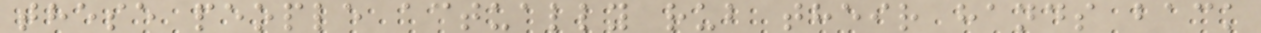these people actually rub their hands back
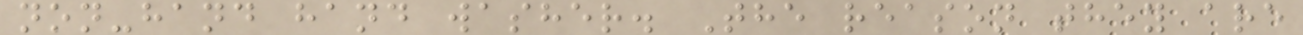non-hand hand washer. The reason they are
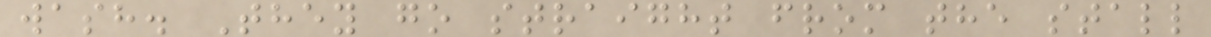wash. They go straight from the stall
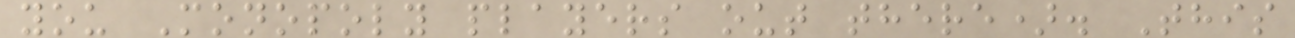you Monopoly players out there). This
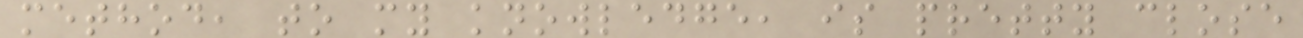method, to my knowledge, is pretty close
